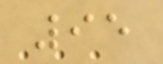95
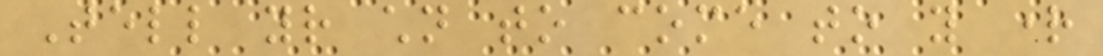Tell your children to come to you right
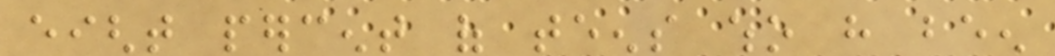eight percent of teens who have been
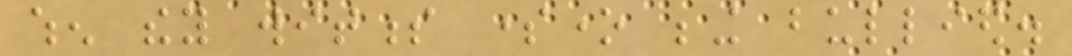when they witness someone being bullied.
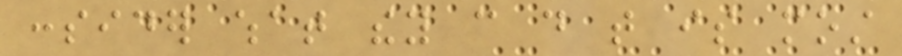consider what they can do that is most
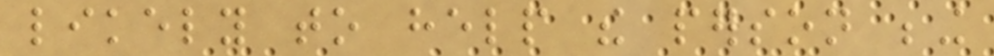likely to help the person being
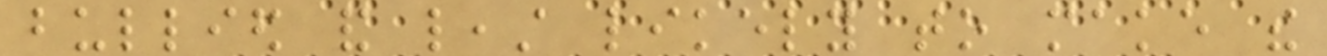bullied and least likely to make the
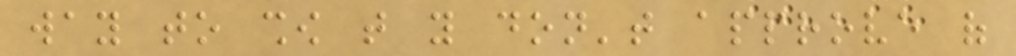way to show that you don't approve of
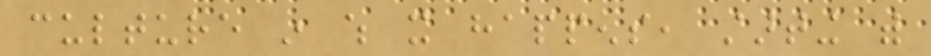culture in which it happens, starting with
